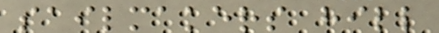sailmakers hill
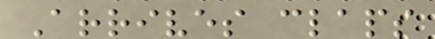Arrives claps
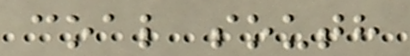coal south
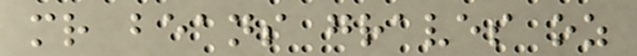mr beans graves oz
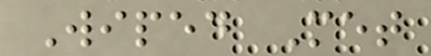Wiped Met
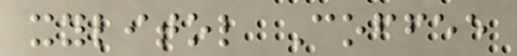xylitol Coffee
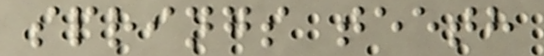springs teeth
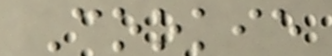Cookie
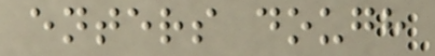enters dough
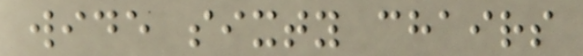wide sixty chairs
